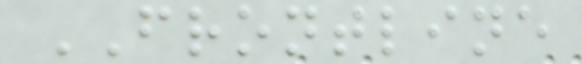FRONTLINE
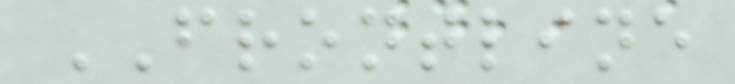FRONTLINE
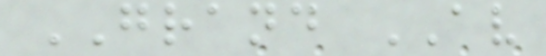GRAND AV
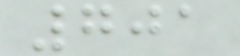701
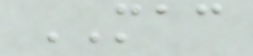MAC
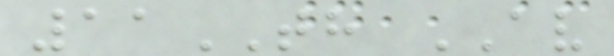11TH AV
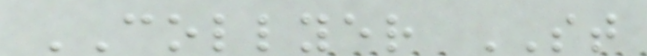COLLYER ST
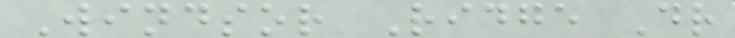Windsor Ridge Dr
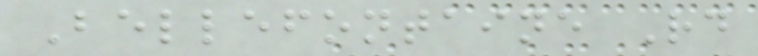Bellefontaine Rd
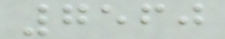7560
